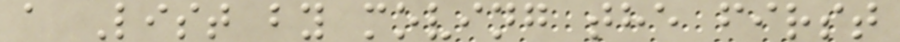a List by moving the first
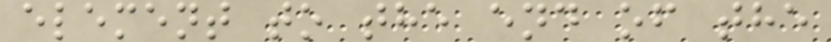element to the end of the
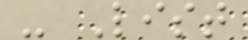- List
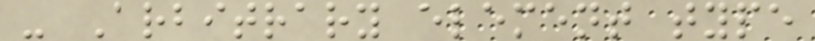- Arbitrary element type
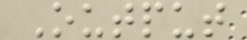Output
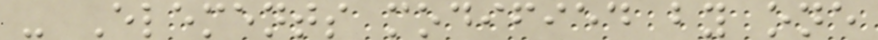- Elements modified by one
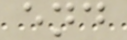end
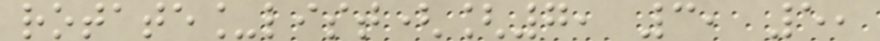rotate_list([7, 3, 5,
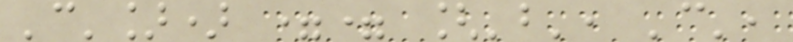'c']) == ['b', 'c',
